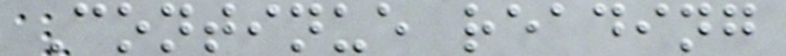Continue reading
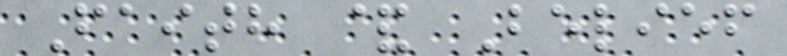Faith & Belief
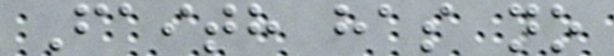Faith has no
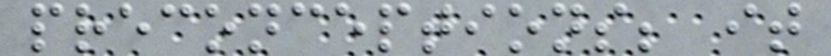preconceptions; it
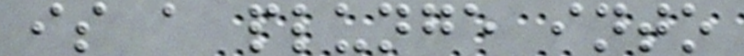is a plunge into
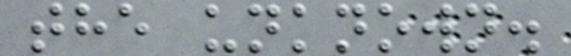the unknown.
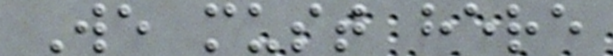We must here
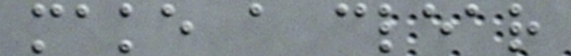make a clear
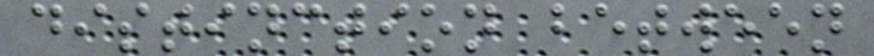distinction between
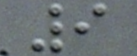9
